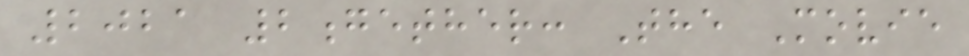2021 2gether: The Movie
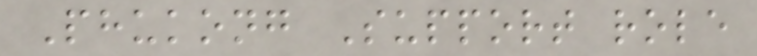Phukong Support role
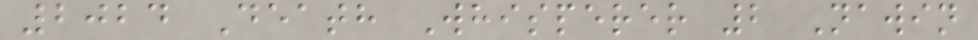2024 Death Whisperer 2 Nawin
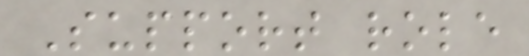Support role
